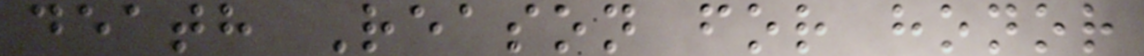death Reason for honor
